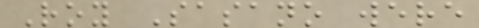Roy Sasano were
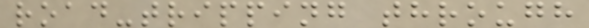road-tripping through
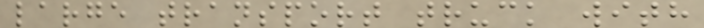large transport truck with
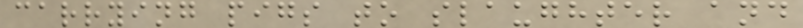carrying pigs to slaughter and
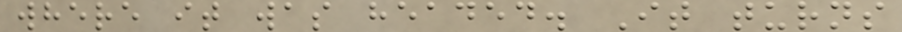where it was headed. It turns
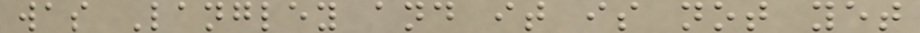was Langley and it is not yet
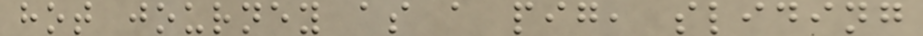hot journey as a pig, sliding
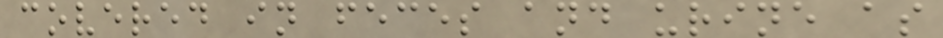covered in feces and urine as
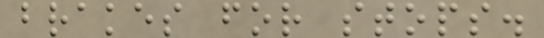brakes for stops.
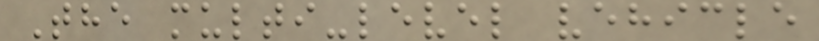The multi-level vehicle
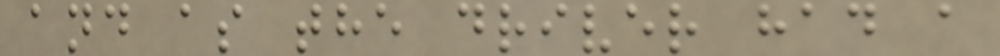and as the driver had a
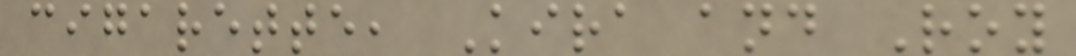cigarette, Kira and Roy
